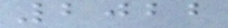2022
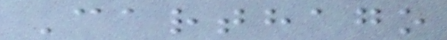Carthago
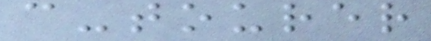c-tourer
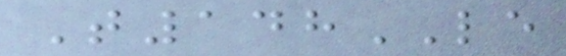T148LE
